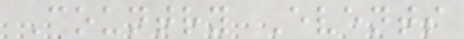Country Events
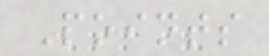Points
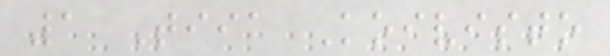1 Tiia Koivisto
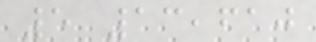5 13,610
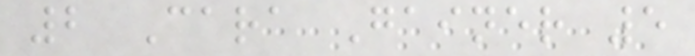2 Cara Gainer 5
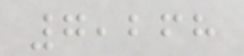7,268
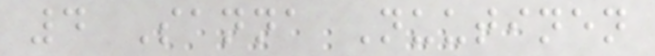4 Sanna Nuutinen
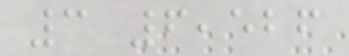3 6,526
